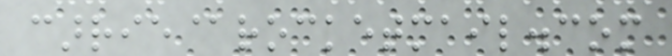carrie@rocketmail.com
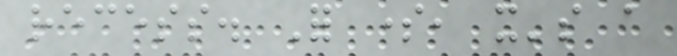recess. For some, it's a
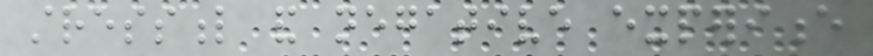stressful and negative experience
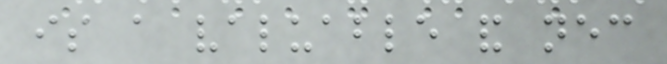is a valuable and necessary
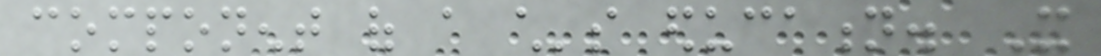component of a child's education. It
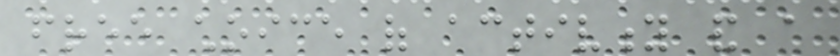free choice of activity and a
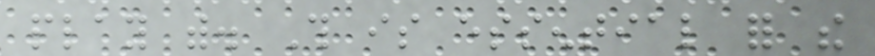play with. This is essential for the
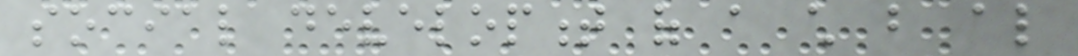social development of a child but also
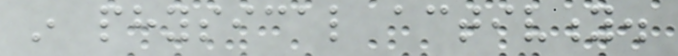in physical activity.
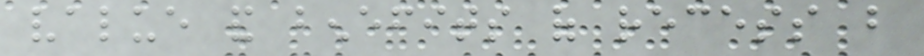value and benefits of recess but
